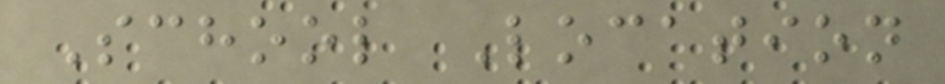School Location
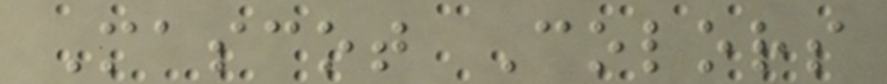Mascot Colors
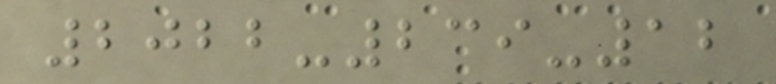2022-239-12
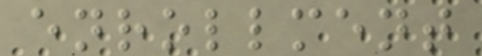enrollment
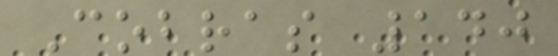Cobras 140
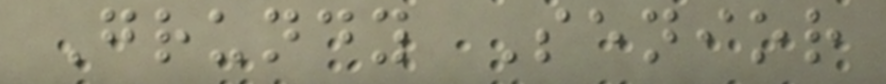Grundy Senior
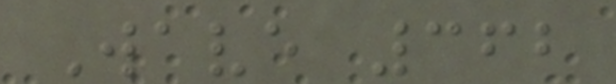Wave 362
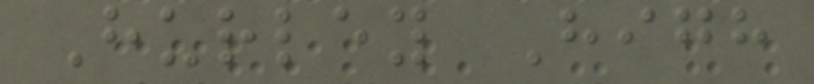Hurley High
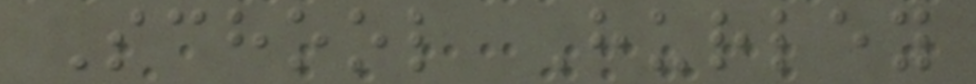School Hurley
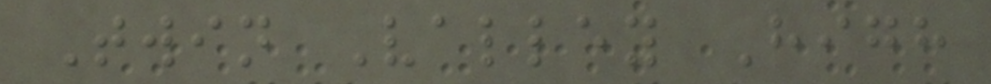Twin Valley High
